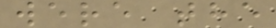were the
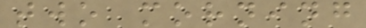two morning
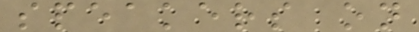speakers on
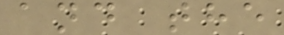and the
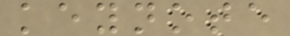keynote
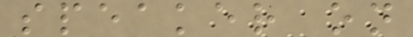speaker on
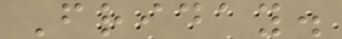Friday.
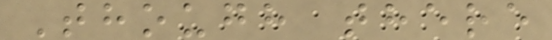Though there
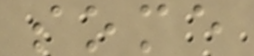some
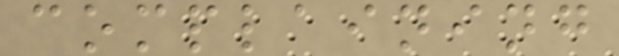complaining
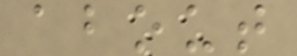about
